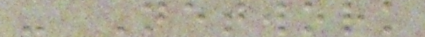- Network
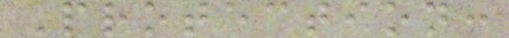Protection:
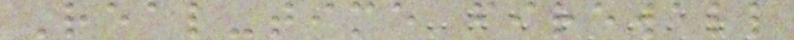Real-time firewall
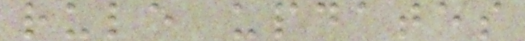rule updates
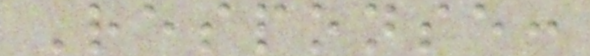Response:
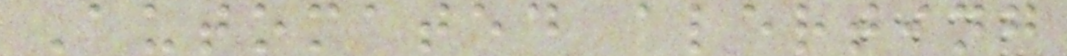Automated alerting
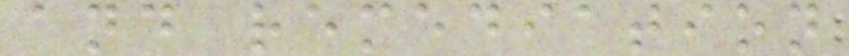and remediation
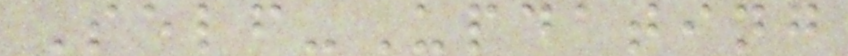Self-Updating
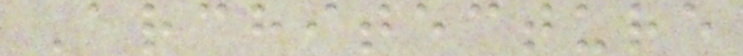Architecture
